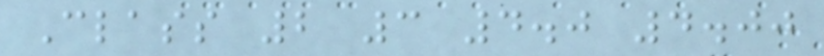Class 2 3 4.0 4.00
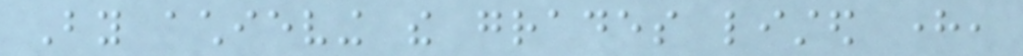By achieving the grades listed here,
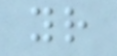your
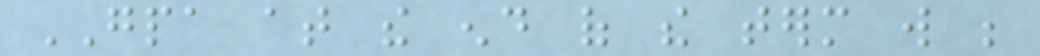GPA at the end of the term will be
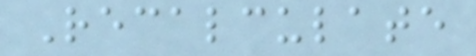Recalculate
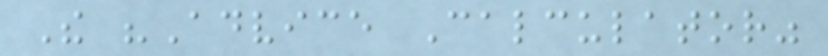The "Advice Calculator"
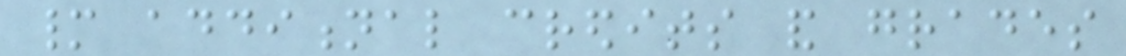many additional credits and grades
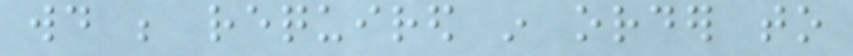would be required in order to
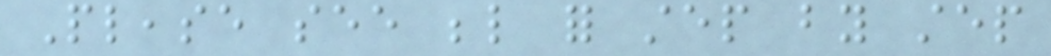Please see below for step by step
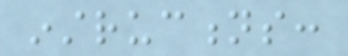instructions:
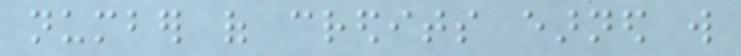number of credits earned will
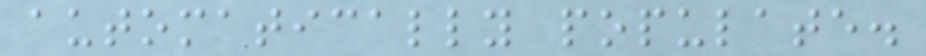automatically populate.
